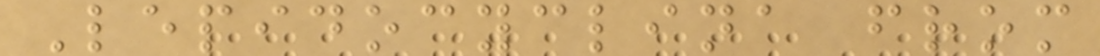Lepidocyclina from
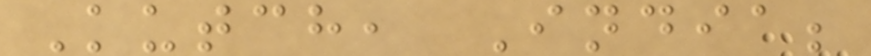Kutch, India;
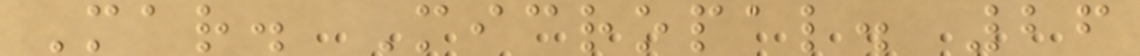Mar. Micropal. 26
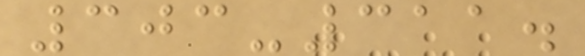303-311.
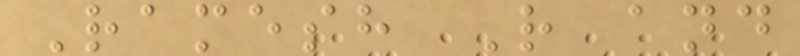Ramesh R and
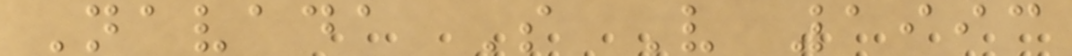Navada S V 1993
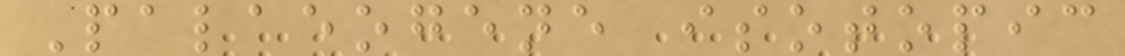Palaeogene isotopic
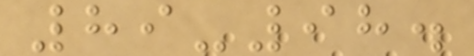89-98.
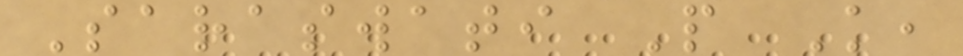Saraswati P K,
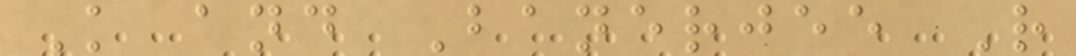K and Banerjee R
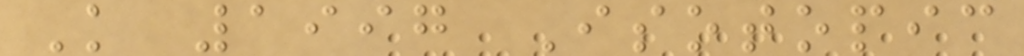K 1997 Isotopic
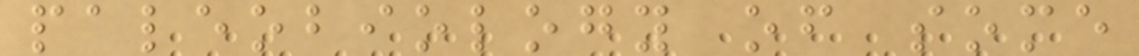paleobiology of some
